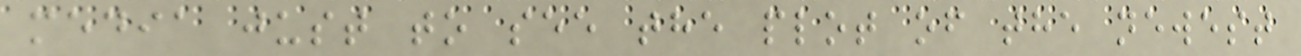media just to see the plot of the newest
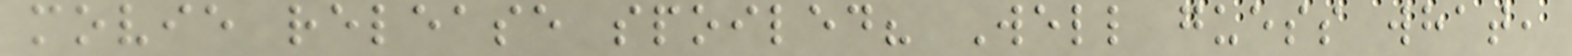movie release spoiled? Well guess what,
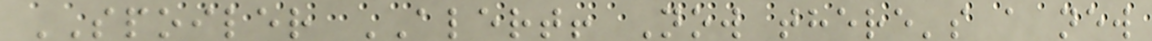SPOILER ALERT! Now there's a new
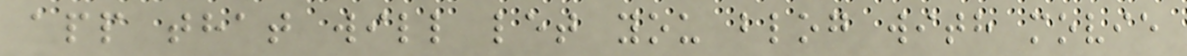app that will let you blog with movie
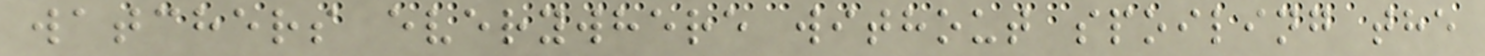watchers everywhere without spoiling the
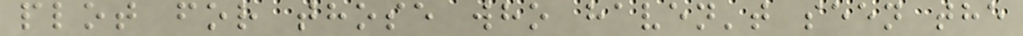plot for those who haven't seen the
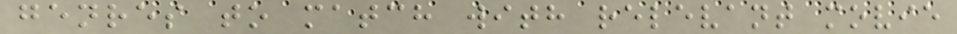genres to match with relevant movie
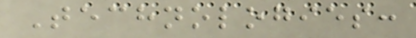Technologies:
